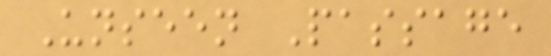Unseen Passage
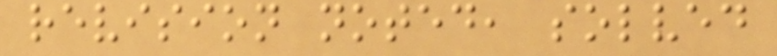revision noted, solved
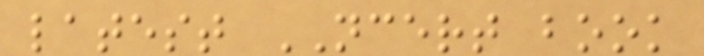latest NCERT book
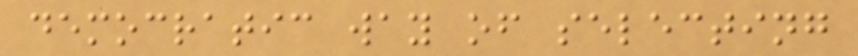democratic way of selecting
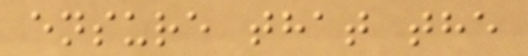ensure that the
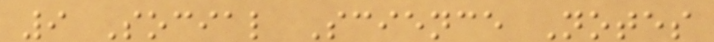9 Social Science Notes
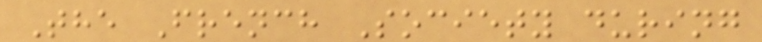The French Society during
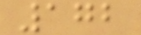172
